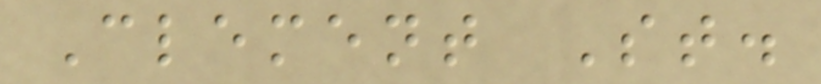Clement St.
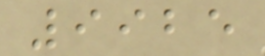9925
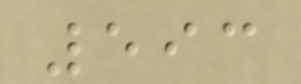593
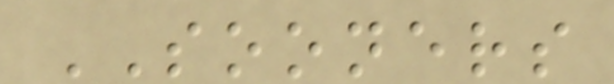SOONERS
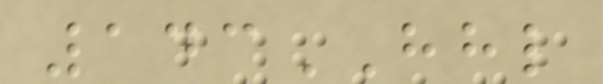143HHL
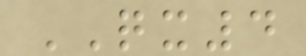QX4
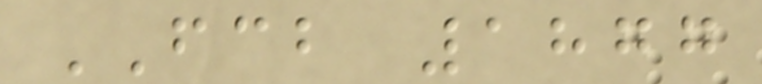FCB 1877
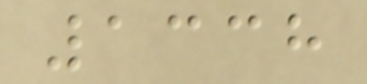1338
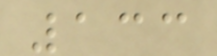133
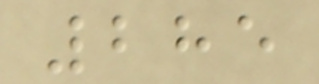285
